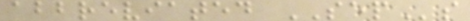abbreviated SEPs
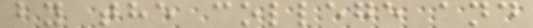by the college and
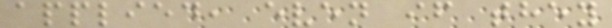applied, even if they
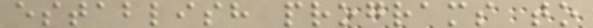establish programs to
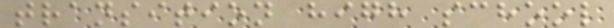transition high school
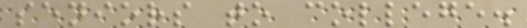seniors to college.
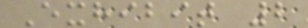Exhibit 2
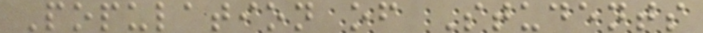Population of Students
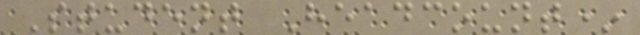Student Headcount*
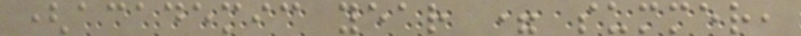(academic year = summer,
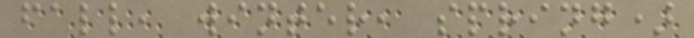fall, winter, spring)
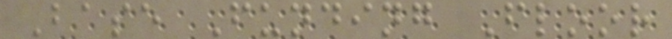Base Funding Floor
